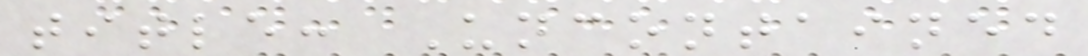title: Uncontained
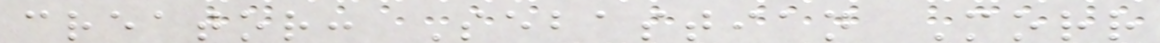creator: Sebastian Morr
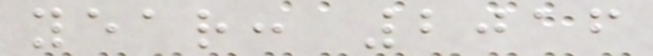year: 2016
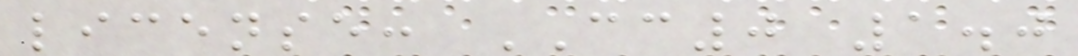license: CC0 1.0
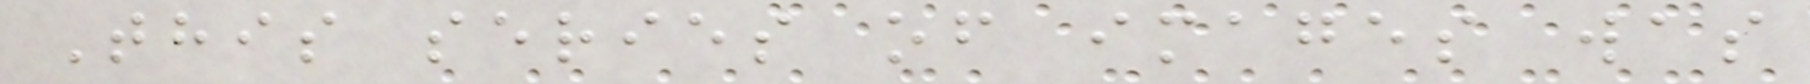This series of images was
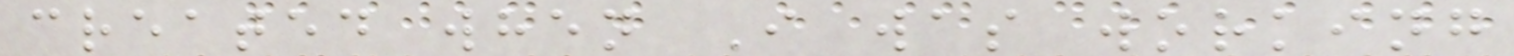created when I was working
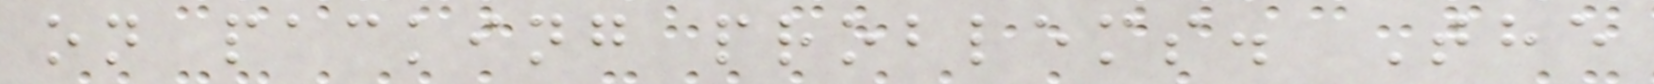on packing problems. The
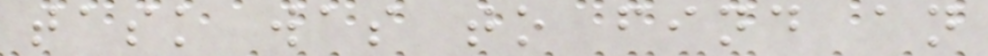task was to find an
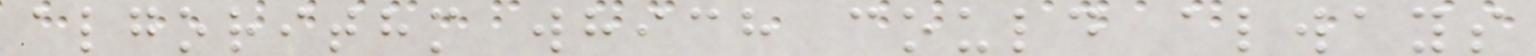algorithm which could always
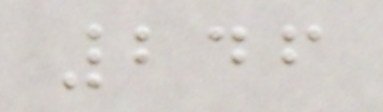246
